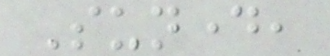Sunday,
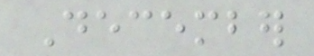December
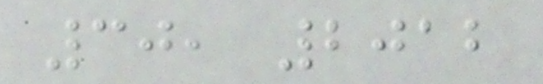30, 2012
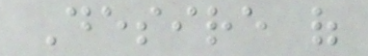Desire of
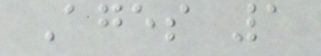Ages 1
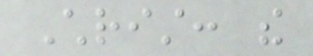Christ: the
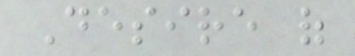Desire of
